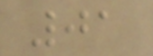01
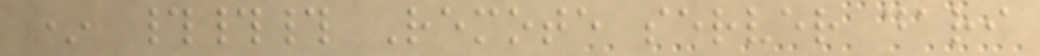* ### Remote server dari
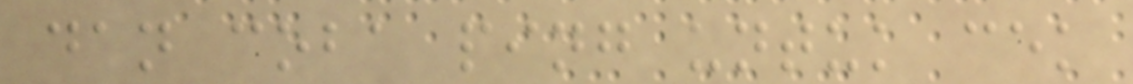dan coba ping untuk cek
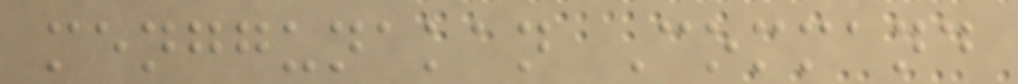menggunakan Command
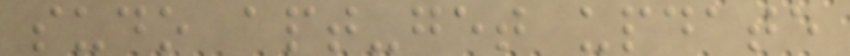sudo apt-get update
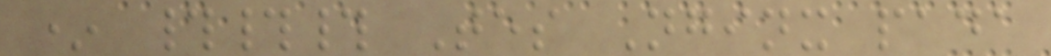* ### Tes Nginx pada
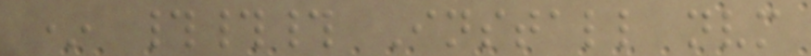* ### Install nvm
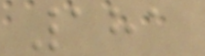181
